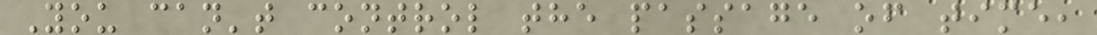You can't control the passage of time,
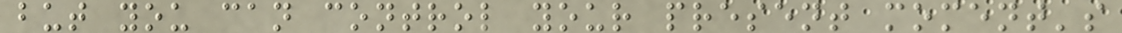but you can control your present moment's
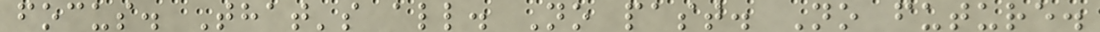focus. That's all. No past. No future.
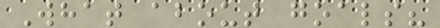What about goals?
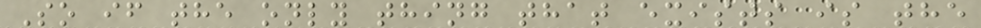So if the only thing that exists is the
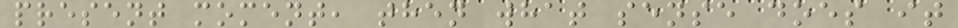present moment, then what sense does it
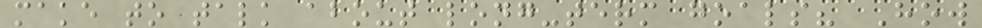make to talk about long-term goals? How
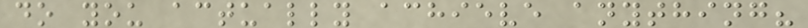do you actually achieve anything?
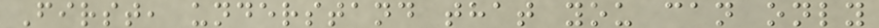First, understand that you can only
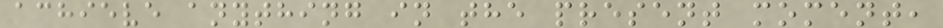achieve anything in the present moment,
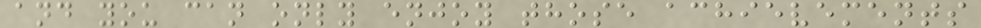and you can only enjoy those achievements
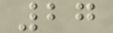27
